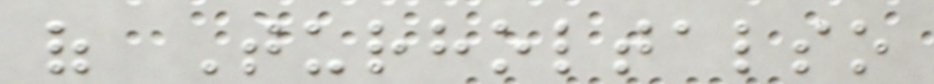of Turholtalso
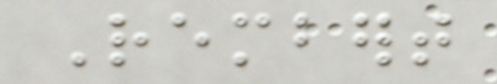Rembert
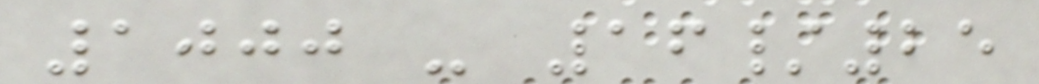1000 - 16/25
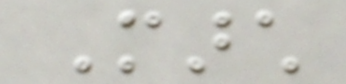March
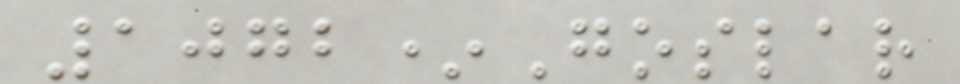1072*Goslar
